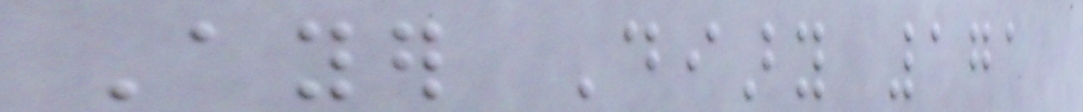Ayer Diary 171
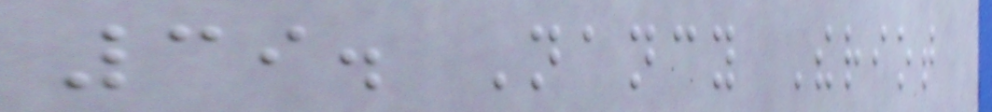39. Nancy Theriot
